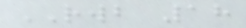RWB 18
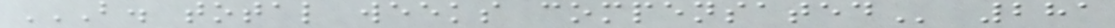B. TOTAL WEEKS COMPENSATED 281
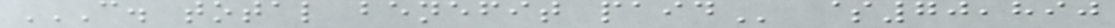C. TOTAL BENEFIT PAID $70,890
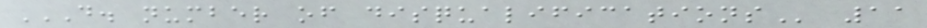D. NUMBER OF DISQUALIFICATIONS 11
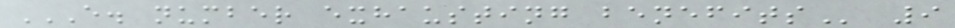E. NUMBER EXHAUSTING BENEFITS 9
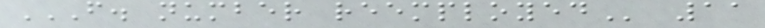F. NUMBER REEMPLOYED 11
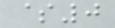$0
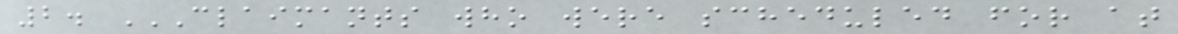2. CLAIMANTS WHO WERE SCHEDULED FOR AT
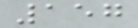157
